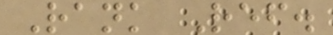Rank Ref.
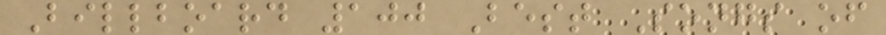Billboard 100 Best Songs of
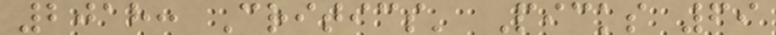2018: Critics' Picks 69
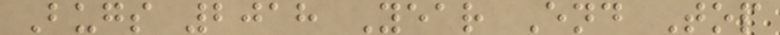Bugs 2018 Year End Top
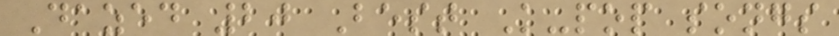Dazed 20 Best K-pop songs
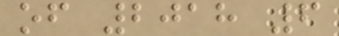of 2018 6
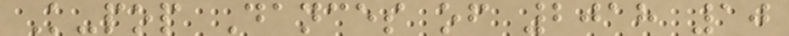K-pop Dances of 2018 10
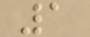1
